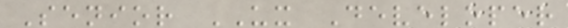Senior UX Developer
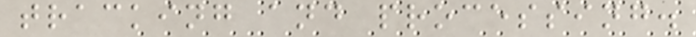tracking and processing.
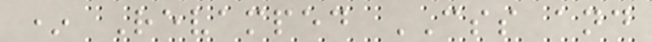* Revamped CSS and
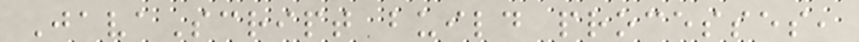JavaScript build processes,
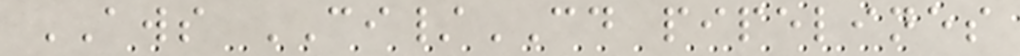AWS CI/CD pipelines
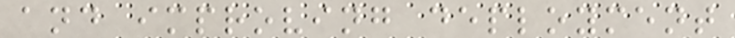and improving deployment
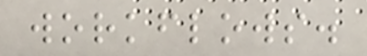workflows.
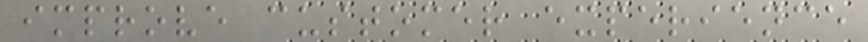improve customer experience
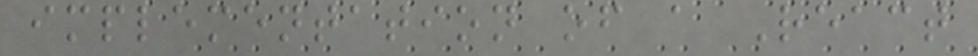implementation of a React
